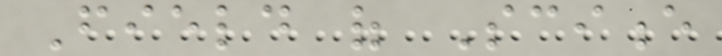Field of Science
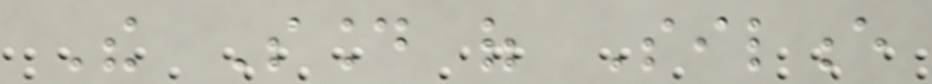The Sound of Silence
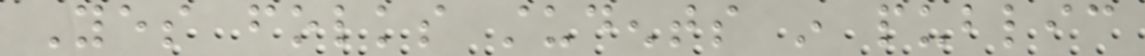Yes folks students in public
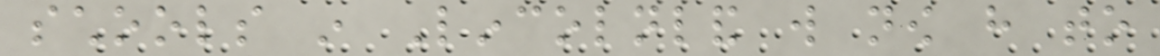schools in Lincolnland will now have to
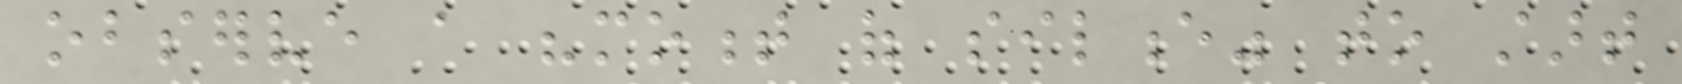observe a "moment of silence" to start
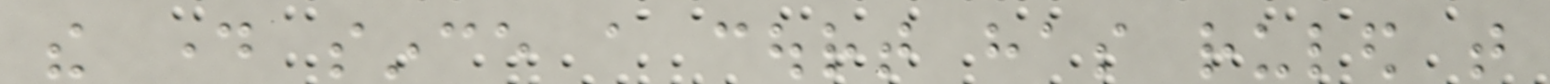the day since a court has ruled that
